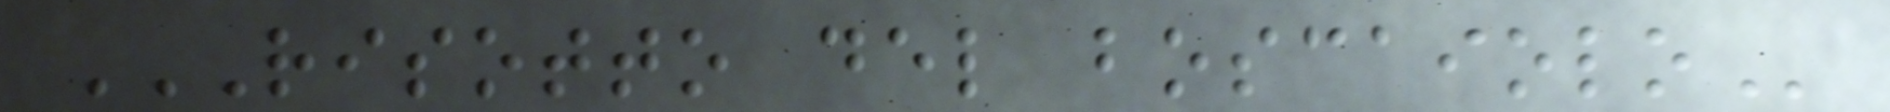RISOTTO DEL BOSCAIOLO
